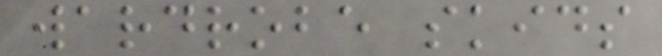wardrobe skids
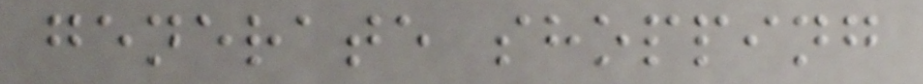generate shopping
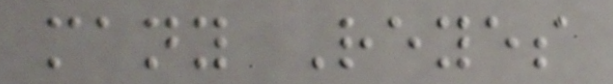many Reyes
